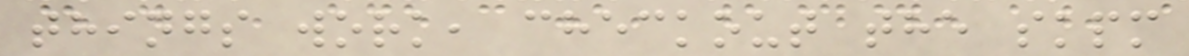things work, checkout the skpm
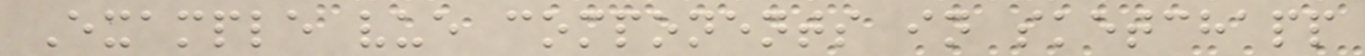Example vue components in sketchapp
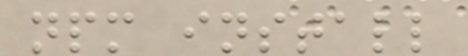npm install
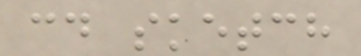cd sketch
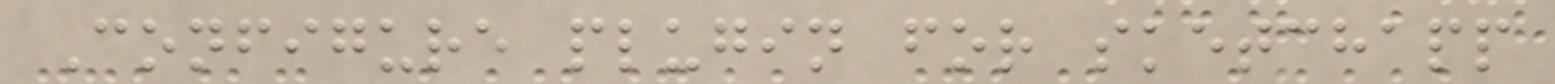Configure plugin for sketchapp
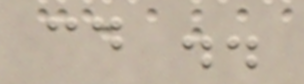cd ..
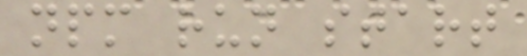npm run start
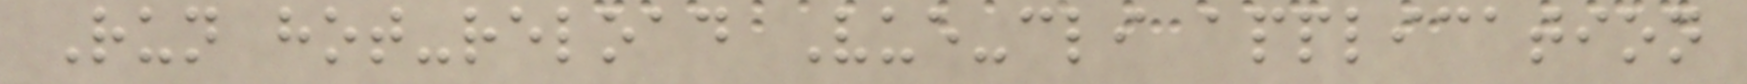Run hot-reload Vue-cli application
